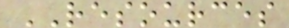RESOURCES
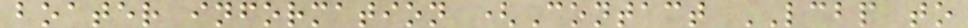boater information (Contact LCBP to
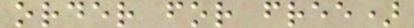order for free)
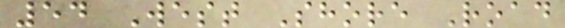54 West Shore Road
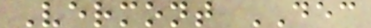Vermont DEC
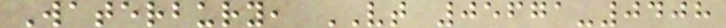Waterbury, VT 05671-0408
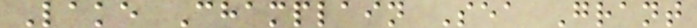Lake Champlain Sea Grant
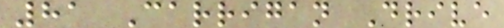81 Carrigan Drive
